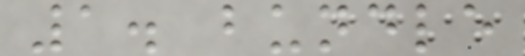1. bundle
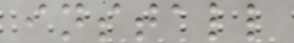install
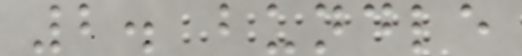2. bundle
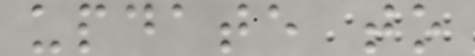update to
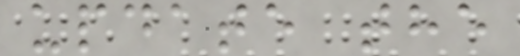update the
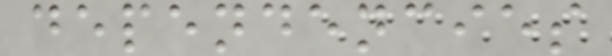dependencies
